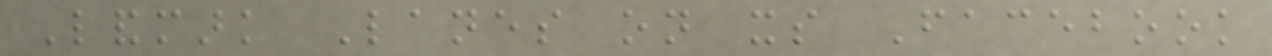Landmark Lanes on its Facebook
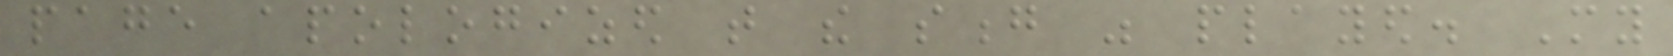page apologized that the song was played. My
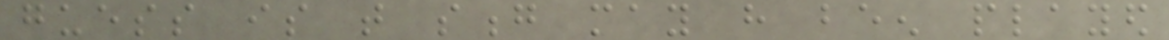guess is that song may have been played
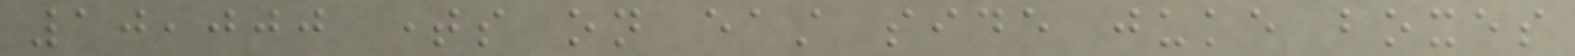10,000 times on east side juke boxes
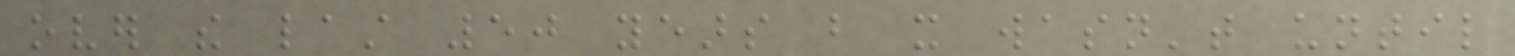over the last 50 years but it wasn't until
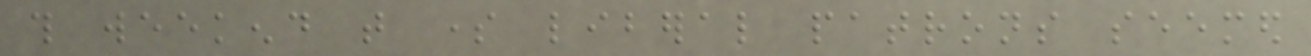this weekend that some liberal patrons seemed
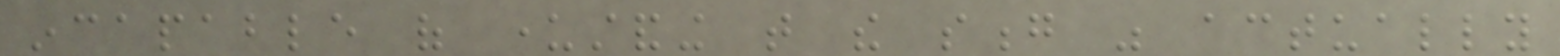incapable of understanding that the song was actually
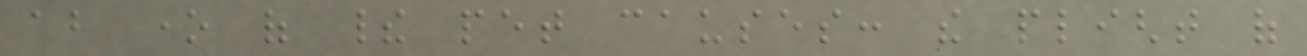about one of their pet causes: the plight of
